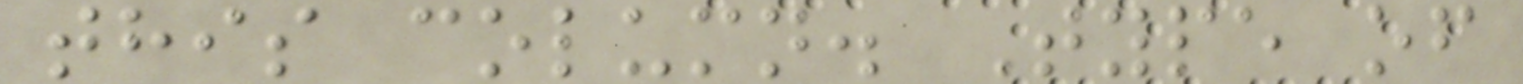this column. Type of
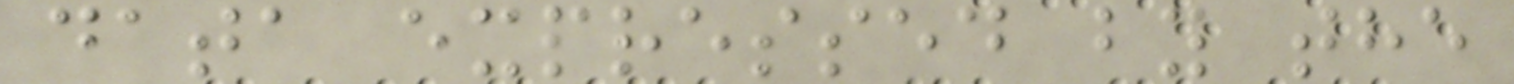data expressed by the
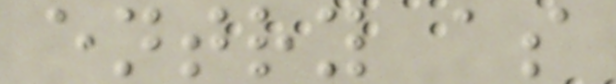entry as
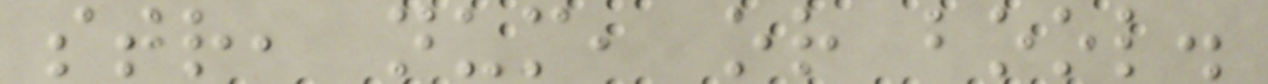str, num, or bool.
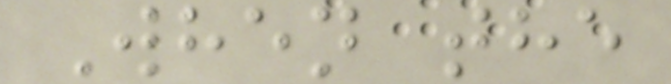When the
